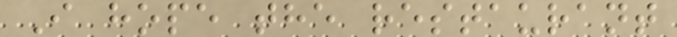I hope the restaurant
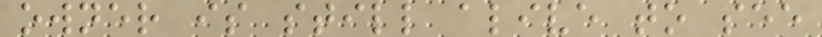owner is still alive to see
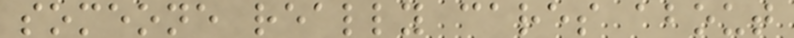someone really cares about
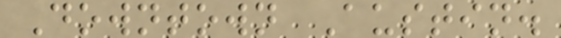Downtown Austin.
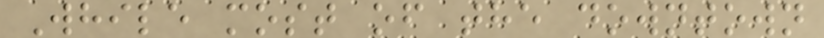While most of the downtown
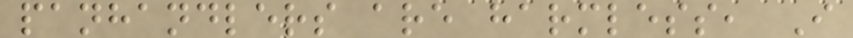panhandlers are harmless, I
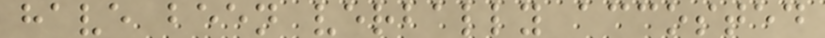have been verbally accosted
